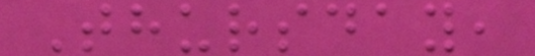Thursday,
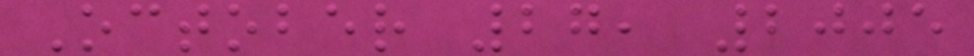October 27, 2005
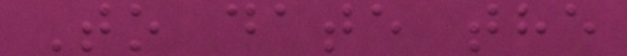To date the
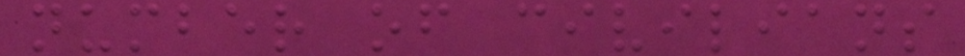number of civilians
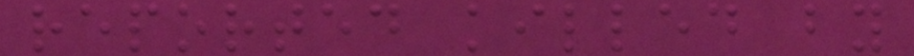reported killed by
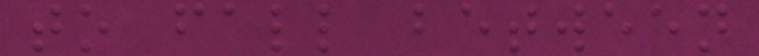to fall between
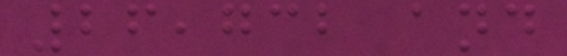26,732 and
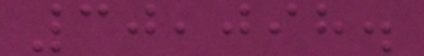30,098.
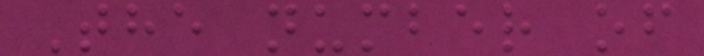The number of
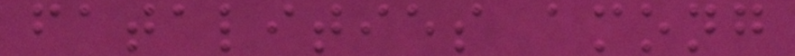fatalities among
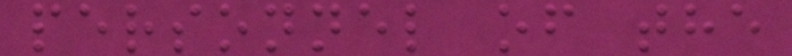personnel of the
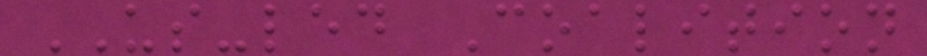US-led Coalition
